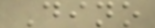Dino
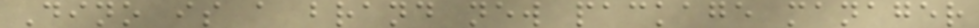Dino is a brand new package manager
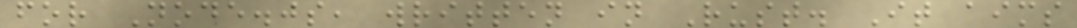for Node.js, written in Rust. It aims
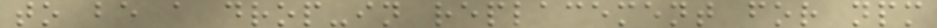to be a drop-in replacement for npm
